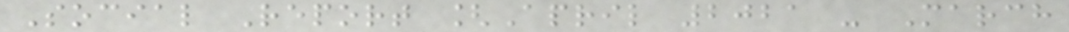Social Report [April 2021 - March
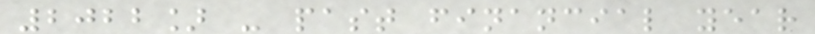2022] - past financial year
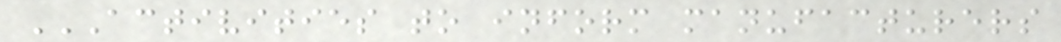ACTIVITIES TO INFORM MANUFACTURERS
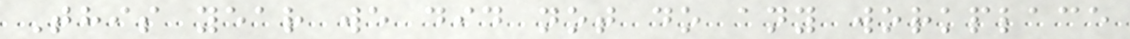This year we did not do any workplace
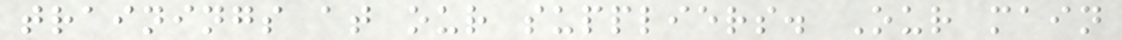trainings at our suppliers. Our main
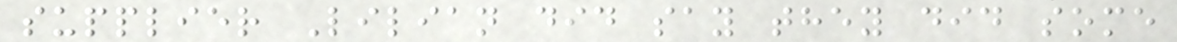supplier Lilian did say they did some
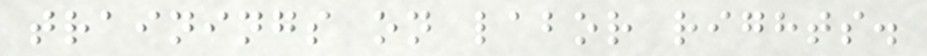trainings on labor rights.
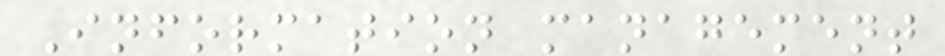Information management
